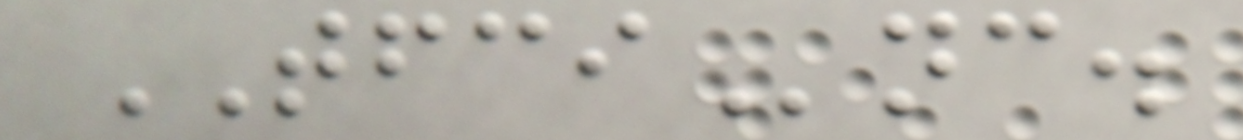TFCInc.
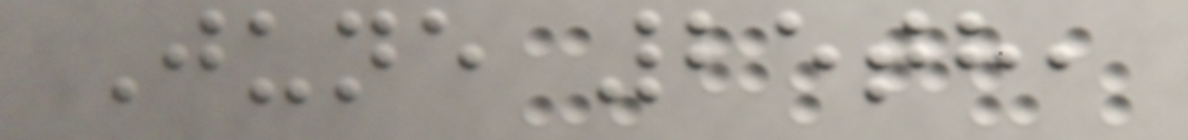June 25th,
